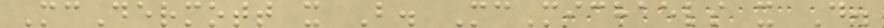McDermott x B. McMichaels x D.
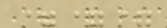===
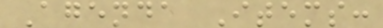Agenda Items:
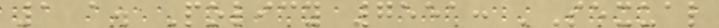1 a. Policy 7551: 'Sexual
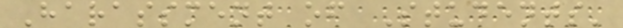Harassment of Students'
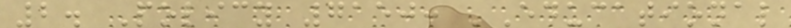2. Policy 7150: 'Educational
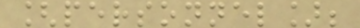[personnel];
